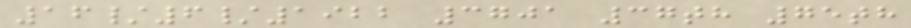16/6/1922 3701 37th 75th
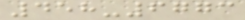458-6773
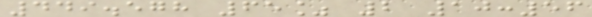449.578 65% 2 10:56
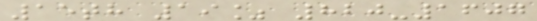15th 19% 820-1607
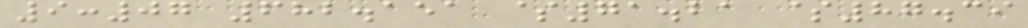9:07 682.151 $71.21 $87.39
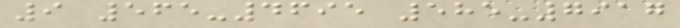9 565-4695 585-7917
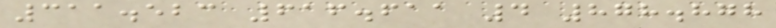311.523 616.611 4 878.878
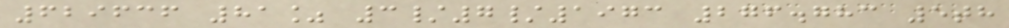629636 81% 3/7/1973 276.783 5th
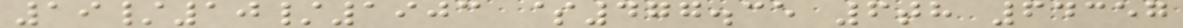19/10/1903 $477.35 6th 64357
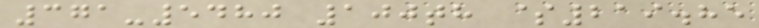371-5480 100th $219.85
